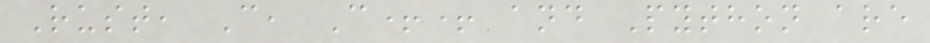Rust, C, C++ and Python are
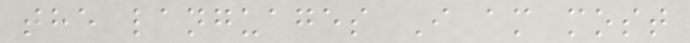the languages I am most
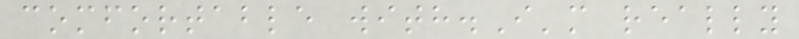comfortable with.I'm really
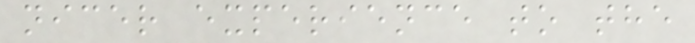nicer experience to the
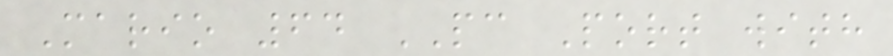Mario 64 PC Port with
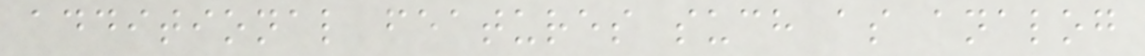additional features such as analog
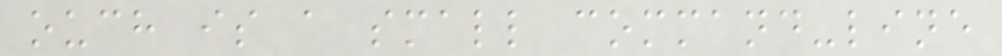ouch is a small command-line
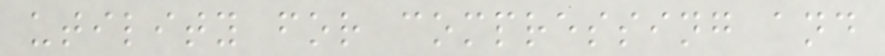utility for compressing and
